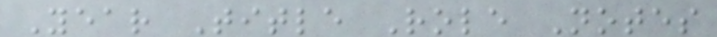Year Title Role Notes
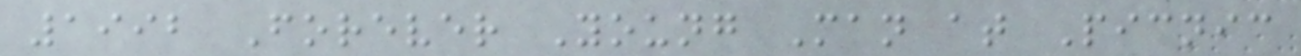1992 Forever Young Man at Picnic
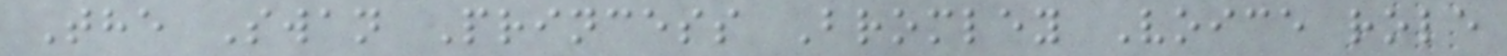The Swan Princess Bromley Voice role
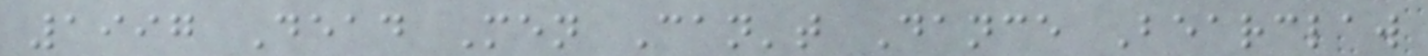1997 Dead Men Can't Dance Bearclaw
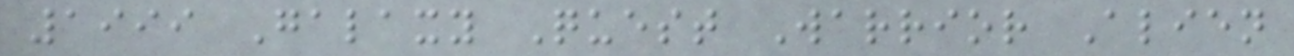1999 Galaxy Quest Warrior Alien
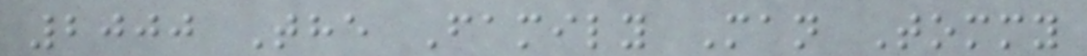2000 The Family Man Tommy
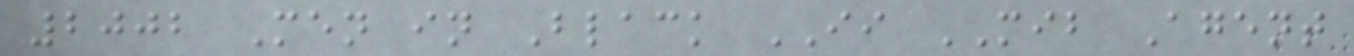2002 Men in Black II MIB Agent
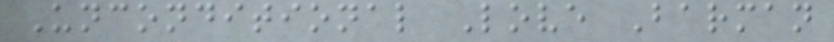Unconditional Love Barman
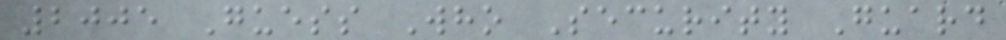2005 Guess Who Security Guard
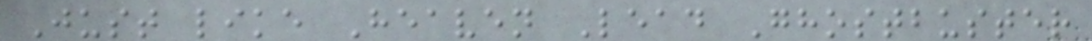Just like Heaven Lead Ghostbuster
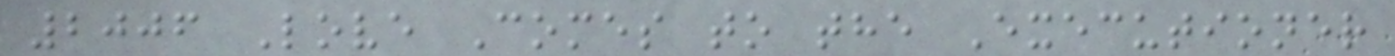2006 Love Comes to the Executioner
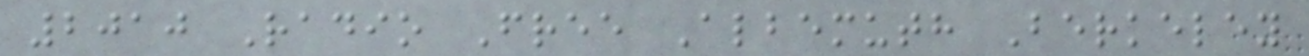2010 Radio Free Albemuth Berkeley
